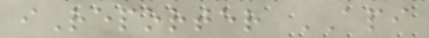iReporter API
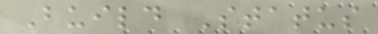Build Status
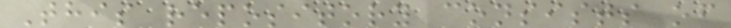This repository consists of
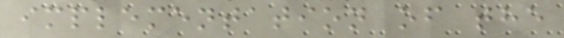implementation of the
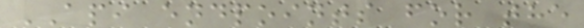API endpoints for the
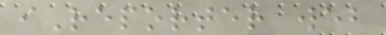iReporter web
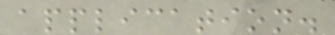application.
